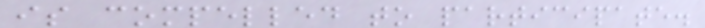is compelled to participate.
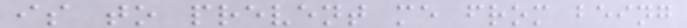is to prevent me from being
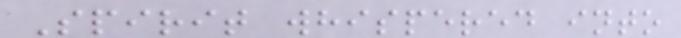Spirit whispered into
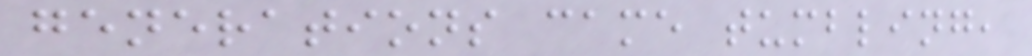generations came tumbling,
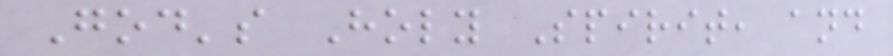God's Holy Spirit, and
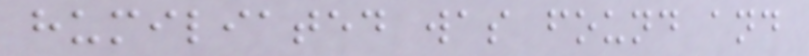humiliated was found and
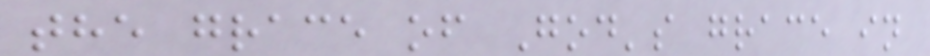the grace of God's grace in
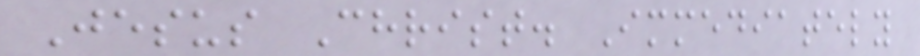Jesus Christ. Immediately
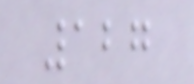127
